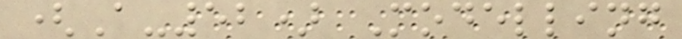(A-52) Modelling
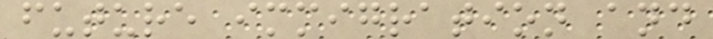future immigration and
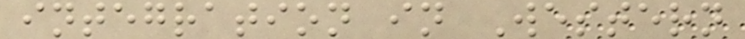integration in Western
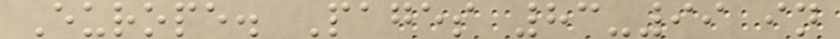Europe. Pages 83-99 in
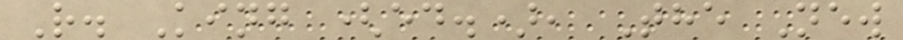R. King (ed.), The New
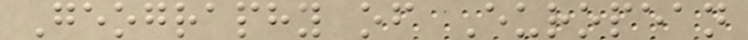Geography of European
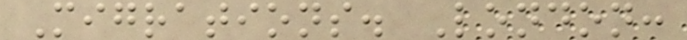Migrations. London:
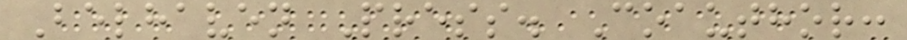Belhaven Press. Coauthor:
